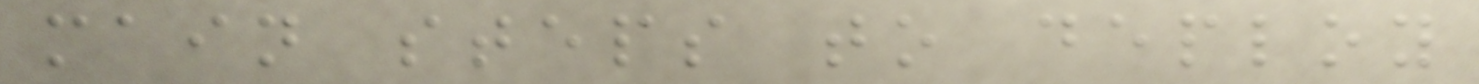main steps to deploy
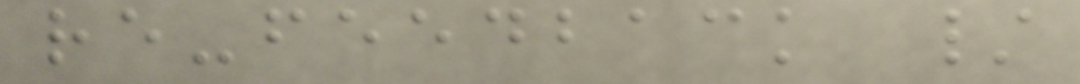re-feedback /
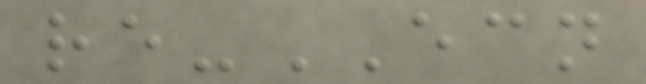re-ECN
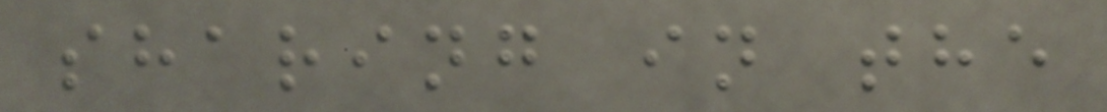sharing in the
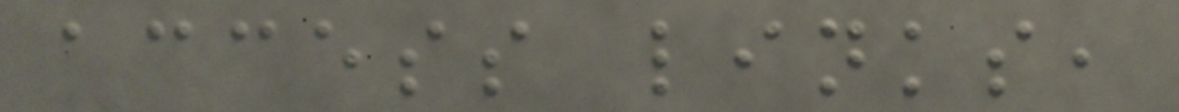access links,
